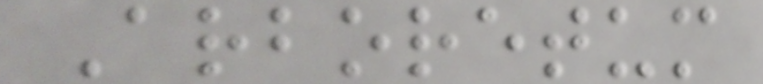Arboretum
